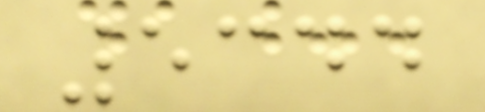5344
